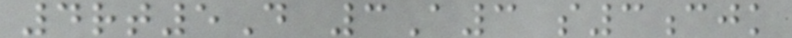4rt5D 3A3 s3cjk
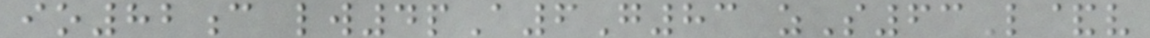io82c lw4pA6G83 zS63L&v
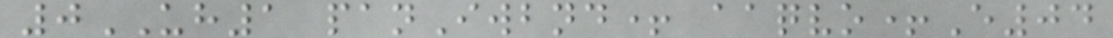0UH1 panIwbnd+ aaqvo+E04
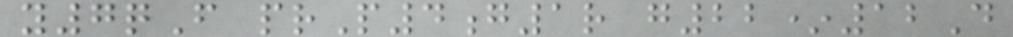y7qF prP4g1r g22*12D
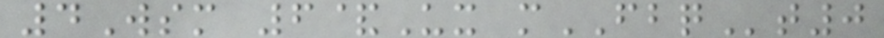4Wsm 6&Ux mFBQt0
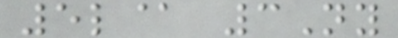5l@ 3Ny
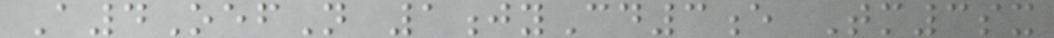A4OefN 1jyCd3e Tm3sx
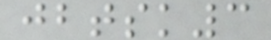jbtsk3
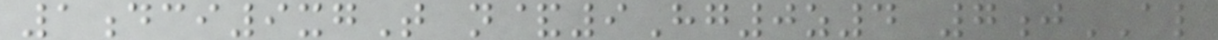1dci9xgT n&9Hg0z4 7jAL
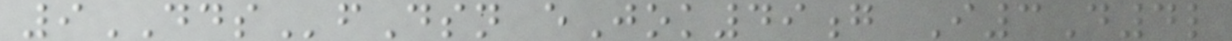9DDSfDsn eJok49g I3D4l
